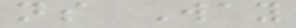ns Way
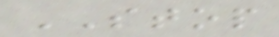STOP
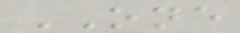ONE
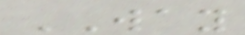WAY
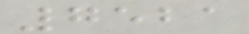7521
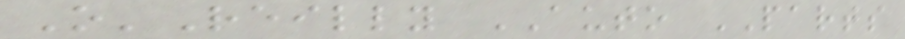O'Reilly AUTO PARTS
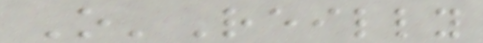O'Reilly
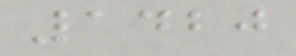1420
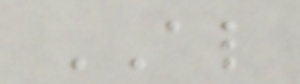AL
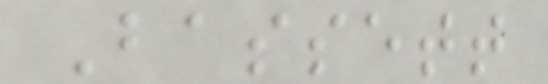Bassett
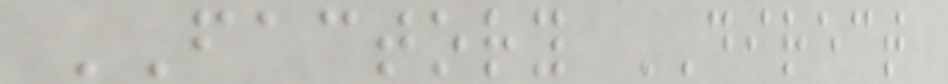FACTORY DIRECT
